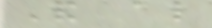And also
